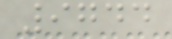9744
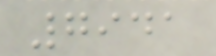7941
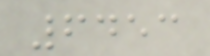6453
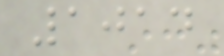1014
